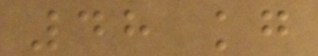48 kg
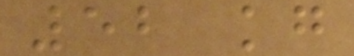52 kg
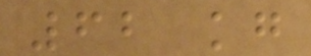62 kg
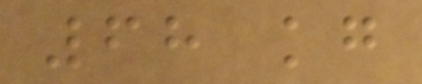68 kg
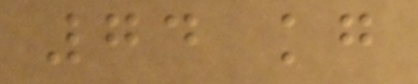74 kg
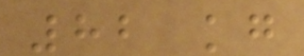82 kg
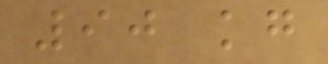90 kg
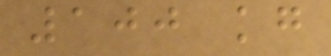100 kg
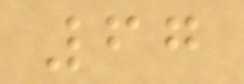67
